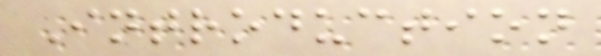Introduction
